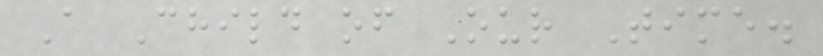A Child of Our Time.
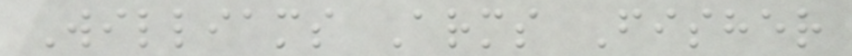Williams Arms Fisher
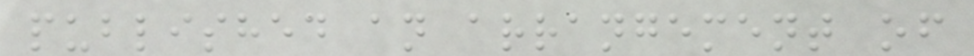published an arrangement of
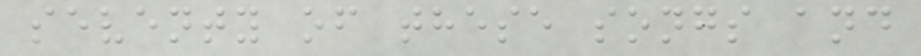seventy of these songs and
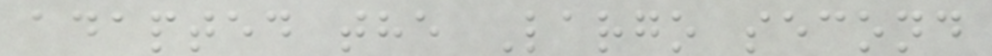adapted the Largo second
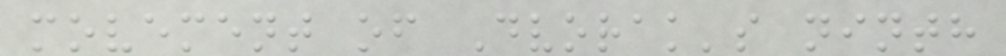movement of Dvorak's ninth
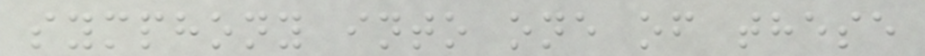symphony into one of these
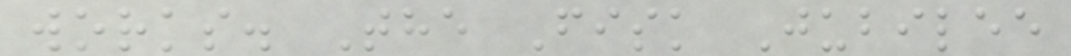works. The Fisk Jubilee
